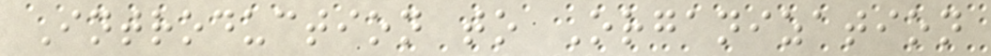Introduction to Organization
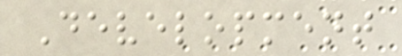Development
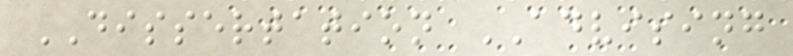DISSERTATION ADVISING
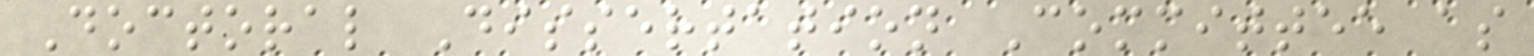Doctoral Dissertation Committee as
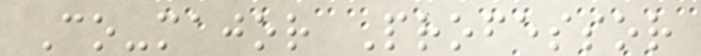Co-major Professor
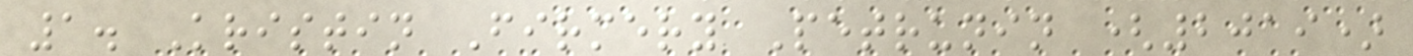1. Kristin Firmery Petrunin (2019)
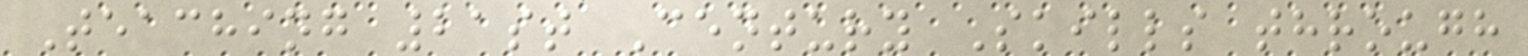Teaching 21st Century Skills through
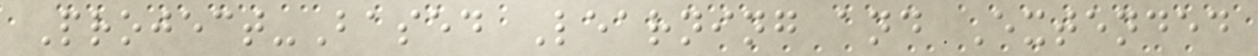Project-Based Learning and Extended
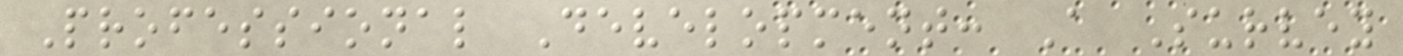Professional Development: A Survey
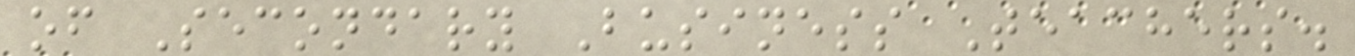of Secondary Business Teachers.
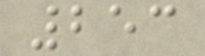253
